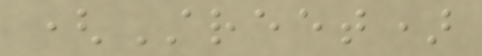(Street)
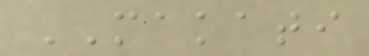MAKATI
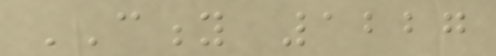CITY 1227
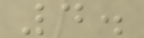4.
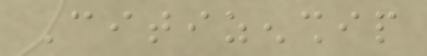Citizenship
